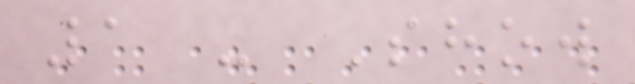1 - Show
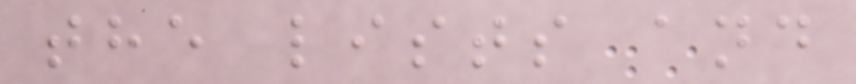the lists and
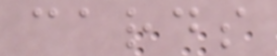cards
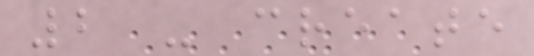2 - create
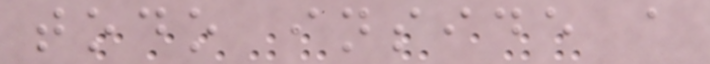todo inside a
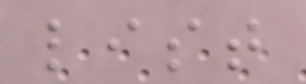list
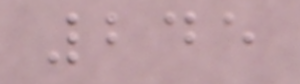245
